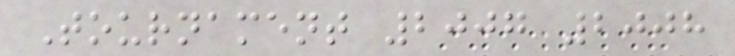Tournament 2007 2008
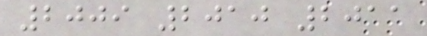2009 2010 2011
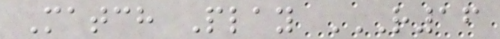Match Play R16
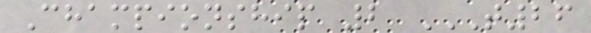Championship 2 T26
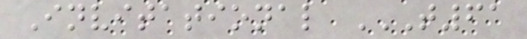Invitational T61
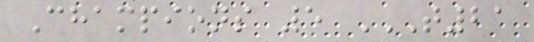Champions 5 T21
